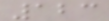123
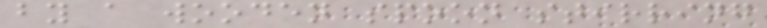by a wooden spoon stirring
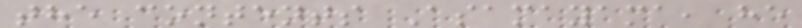the contents Asamayama, he
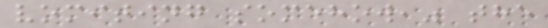vomiting somehow," the
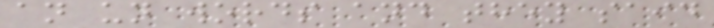an un words and they said
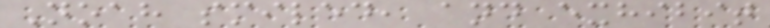Noah smiled, and exhibit
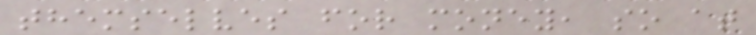themselves for money, so at
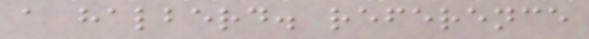a halberd. reference
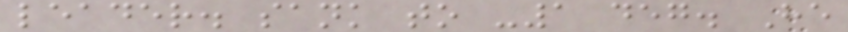leader. sank to -1 deg. He
